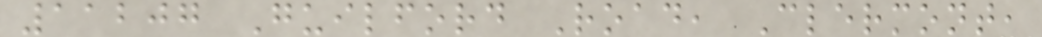11207 Guilford Road, Clermont,
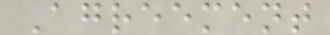Agreement
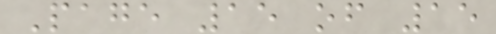Page 15 of 15
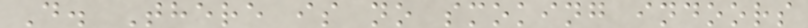D. There is no smoking indoors
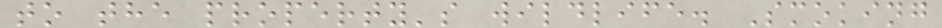to the property's wildlife. Smoking
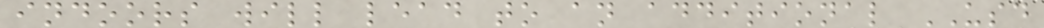indoors will lead to an additional USD
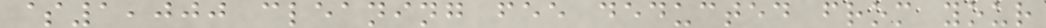$1,000 cleaning fee deducted from your
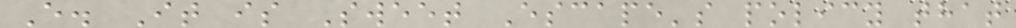E. It is Sweet Escape's policy that
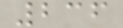236
